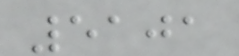5101
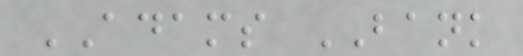ADAMS BANK
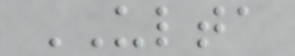ULTA
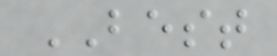BEST
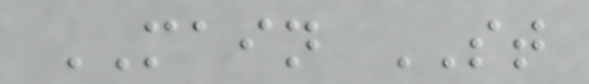MAIN ST
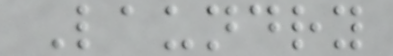Laundry
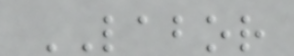LABOR
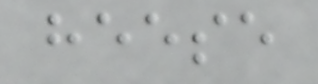heese
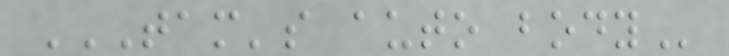TAM'S AUTO BODY
